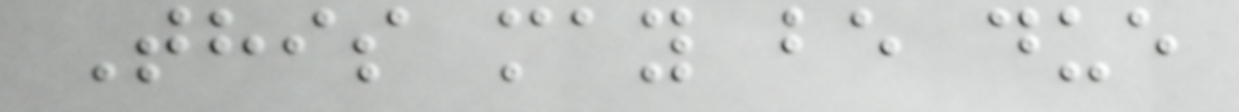This may be due
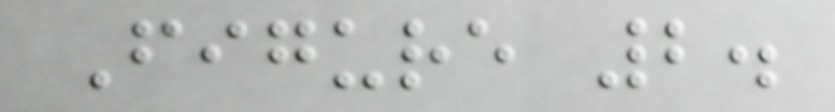Figure 2.
